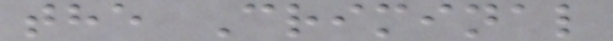the Criminal
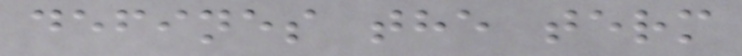defines the term
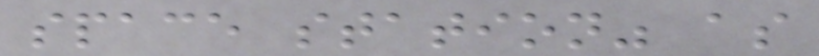space station" as
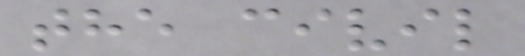the civil
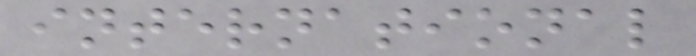international
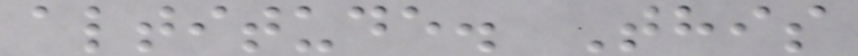altitude. This
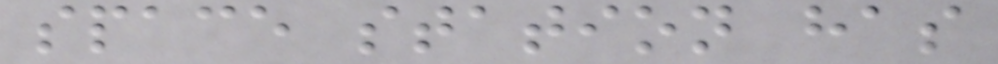space station has
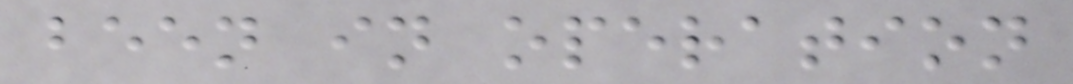been in operation
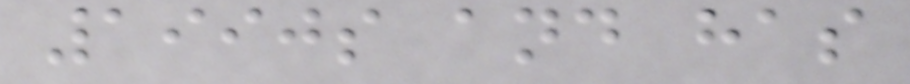1990s and has
